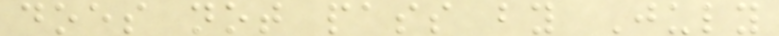does not pass by July
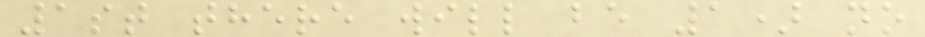1st there will be 1) no
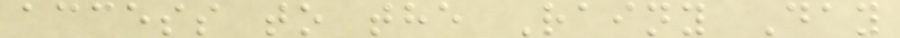access to the Rainy Day
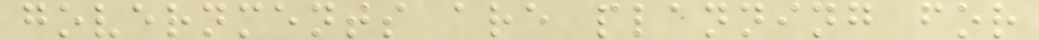governments are planning for
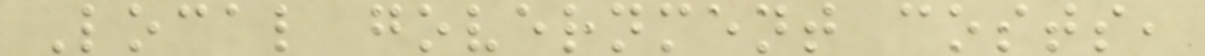Local government costs,
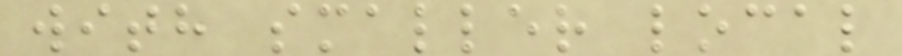with smaller local
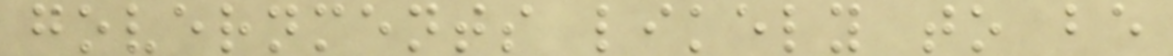governments likely to be
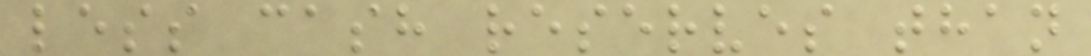less cash reserves than
